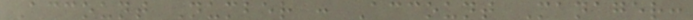Account Number : Account Manager:
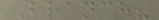Branch?
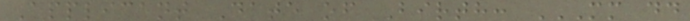Applicant Date of Birth: MM DD
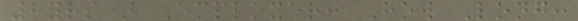2yrs) Employer: How Long:
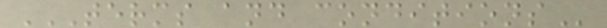TERMS AND CONDITIONS
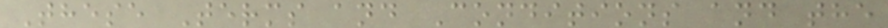These Terms and Conditions and the
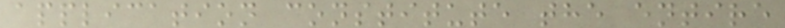application constitute the entire
